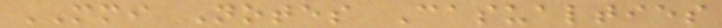MMI Notes Casualties
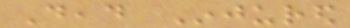Dead Injured
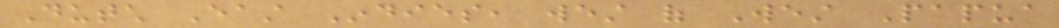Dutch East Indies, west of West Papua
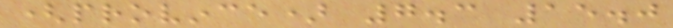(province) 7.3 15.0
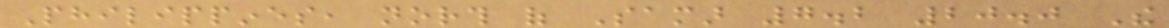Philippines, north of Samar 7.2 20.0 The
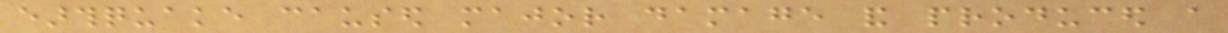earthquake caused major damage and produced a
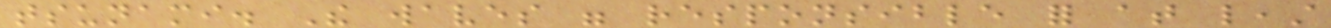tsunami. The waves were responsible for at least
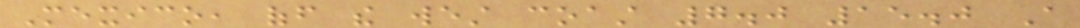Mexico, off the west coast 7.0 15.0 A
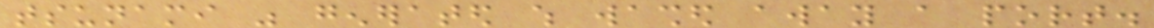tsunami was generated which washed away a port.
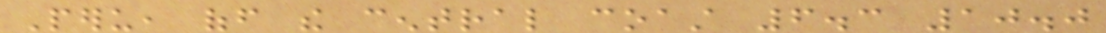Peru, off the central coast 6.3 10.0
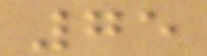75
